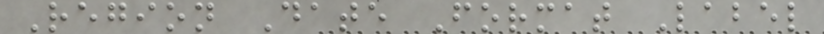Region Date Format Label
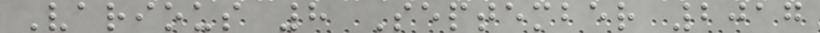Various 8 September 2017
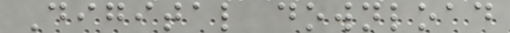Digital download
